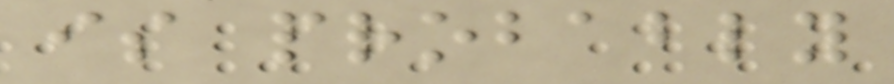is probably
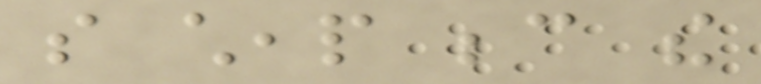so cheap because the
